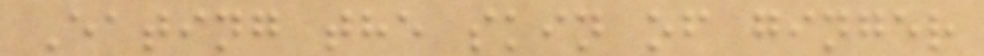Eating the skin of ginger
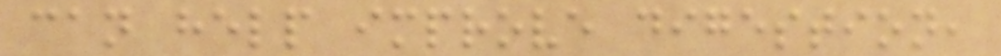can help improve digestion,
